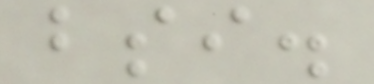bsi.
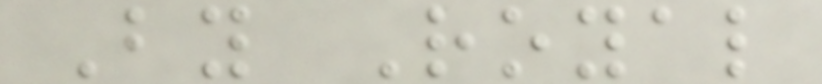By Royal
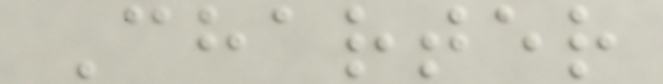Charter
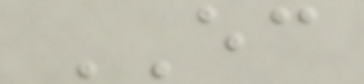EC
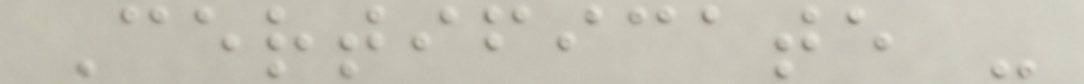Certificate -
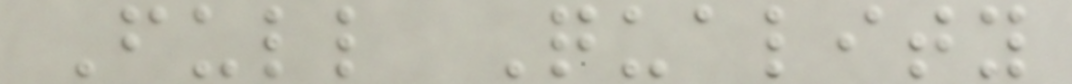Full Quality
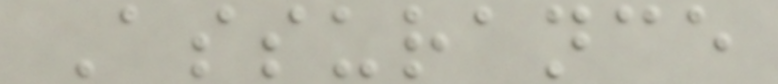Assurance
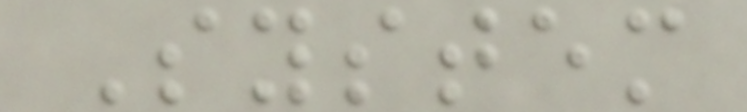System
